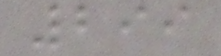299
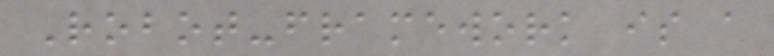Robot-framework is a
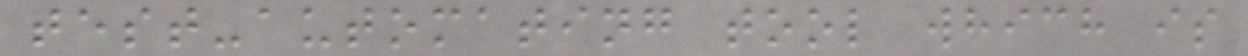test-automating tool which is
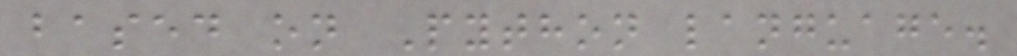based on Python language.
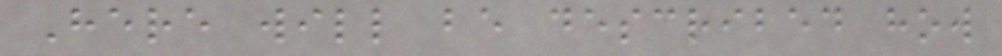Here will be described how
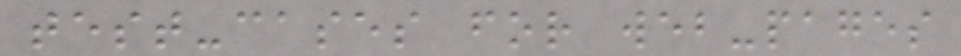test-cases for web-pages
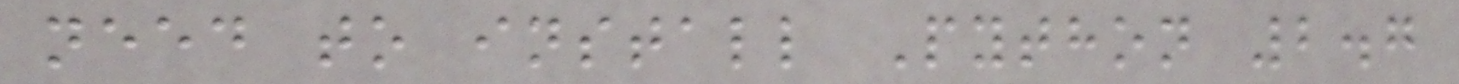need to install Python 2.7
